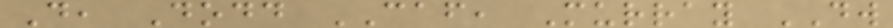D, Dodd CAF, Murray DW
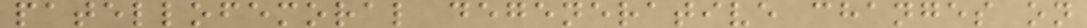patellofemoral degenerative changes on
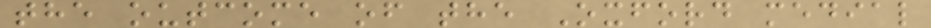the outcome of the Oxford medial
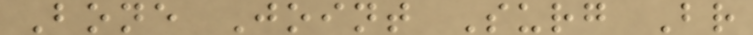Bone Joint Surg Br
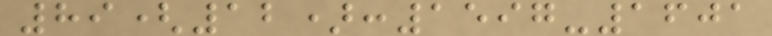89(12):1597-1601
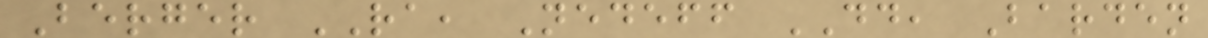Berger RA, Nedeff DD, Barden
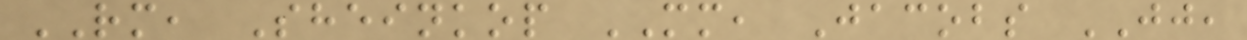RM, Sheinkop MM, Jacobs JJ,
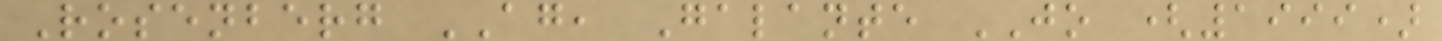Rosenberg AG, Galante JO (1999)
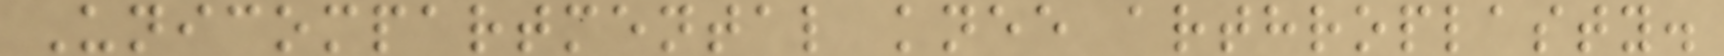Unicompartmental knee arthroplasty.
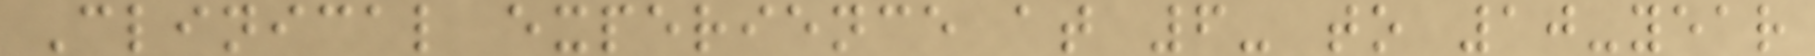Clinical experience at 6- to 10-year
